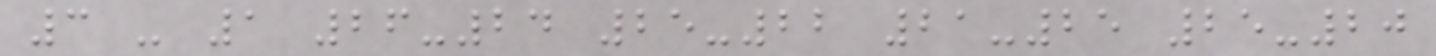3 - 1 26-24 25-22 21-25 25-20
